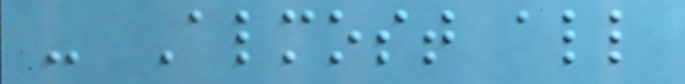- Almost all
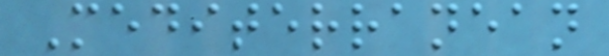Mediterranean
